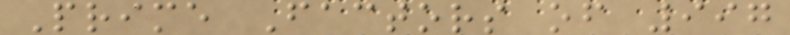Prime Factors of 997
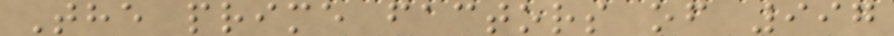The prime factors of 997
